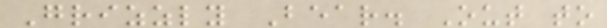Grizzly Bear. Out to
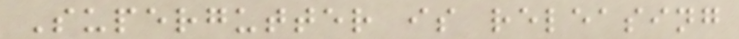Supergutter is releasing
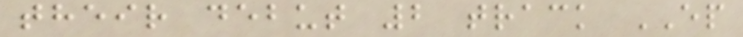their debut 2 track EP
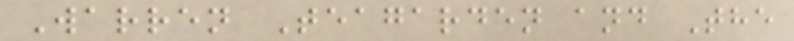Warren Teagarden and The
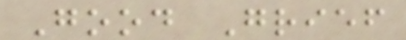Good Grief
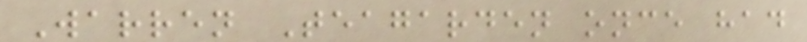Warren Teagarden once had
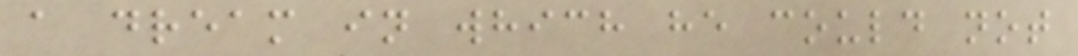a dream in which he could not
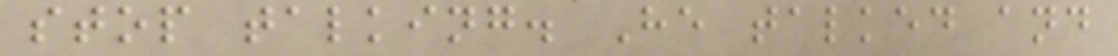stop talking. He talked and
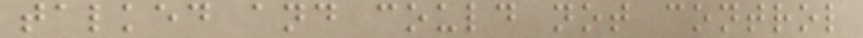talked and could not control
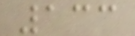133
